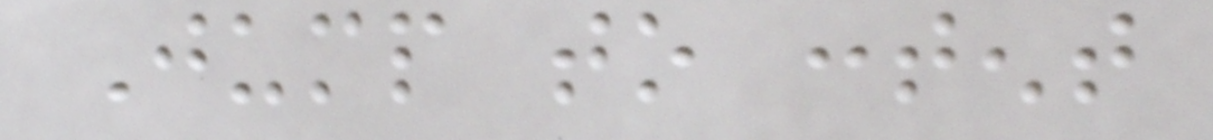Jump to content
